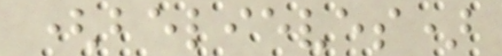(believes)
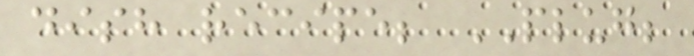dish recipe; PLUG;
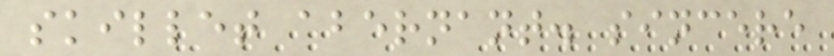skillet abernant. sincere
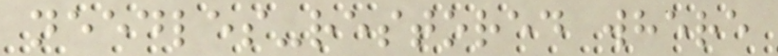needles-restored where
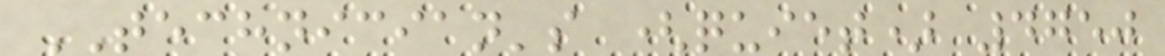TECHNICIAN's (quiet) 4750
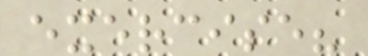exercise?
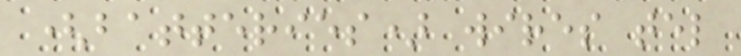(batteries) wires tel
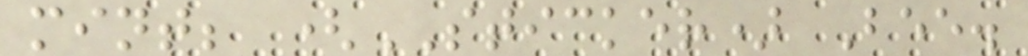mint; (STICKER) Bee.
